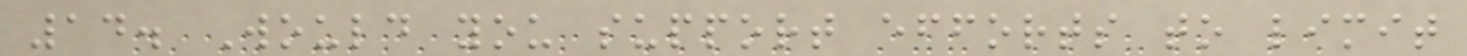14. Would you support efforts to limit
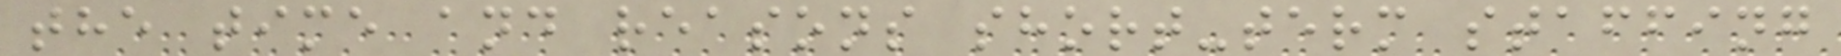the time and reasons short-term staffing
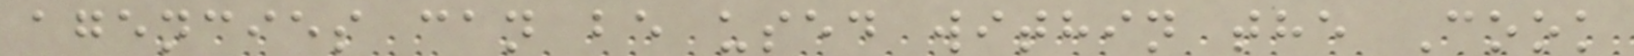agencies can be used within the Cook
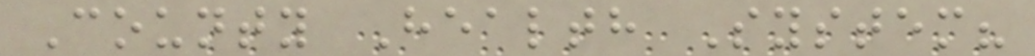County Health System?
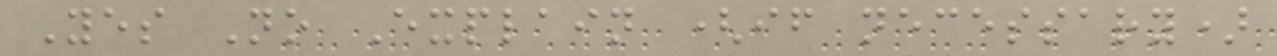Yes No Explain (if necessary)
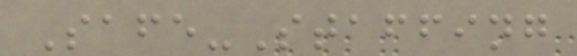Safe-Staffing
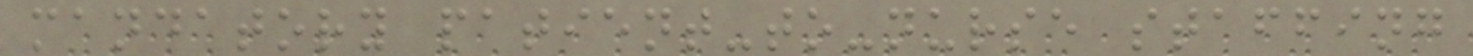mandatory patient-to-nurse staffing
